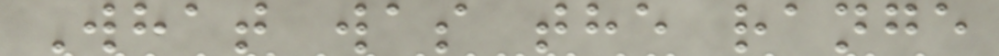What was the range
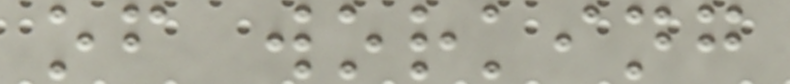of working
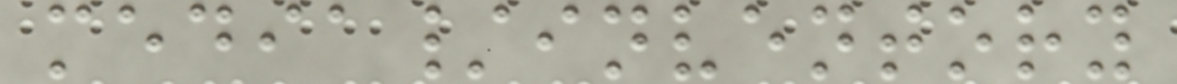media/inventory
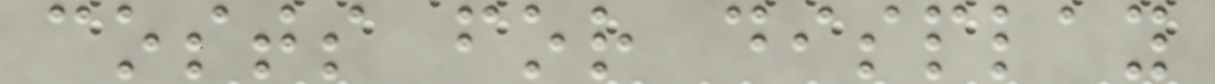costs for display
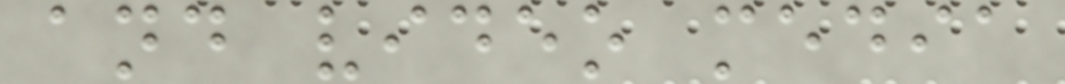and video media
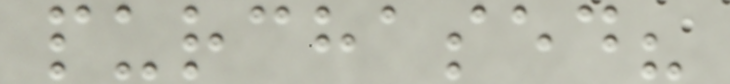purchased?
